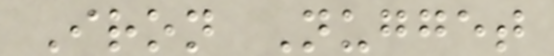Iron Nugget
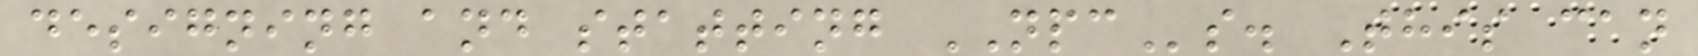designing and statting NPCs. This can
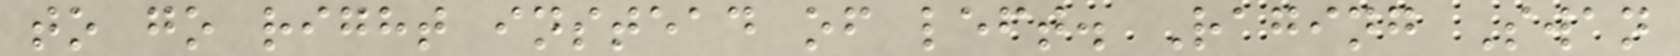to go right instead of left. Raging Swan
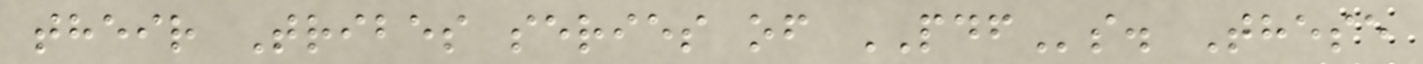their Tribes series of PDFs. These
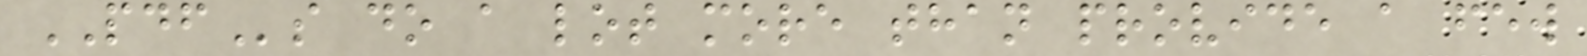PDFs do a lot more than provide a few
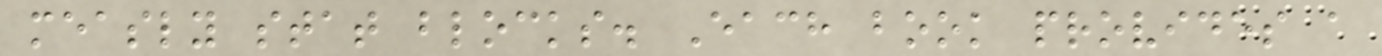measly stat blocks. Each book provides a
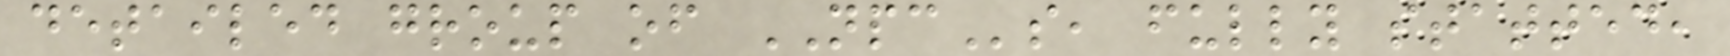detailed group of NPCs, fully statted,
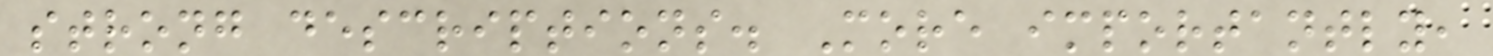strong descriptions. More importantly,
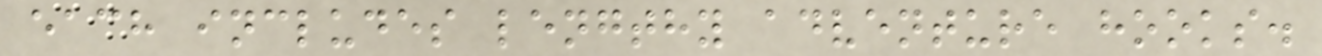each includes lengthy adventure hooks.
